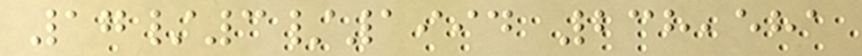17/3/1994 238,581
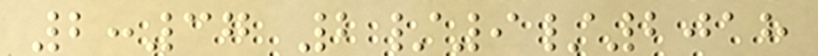2:37 2/9/2018
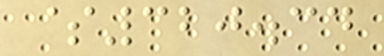$320.34
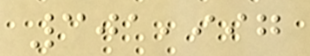301,997
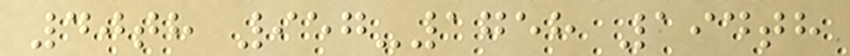40th 957-1758 194th
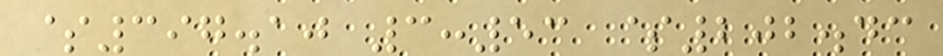$397.10 3:53 $202.43
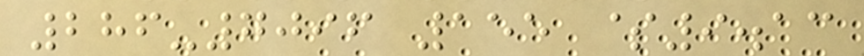286-7096 155 $9.13
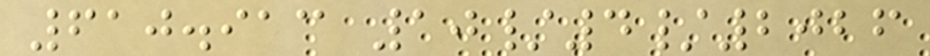610.913 10/4/2026
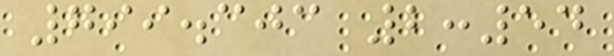799.303 2:54
